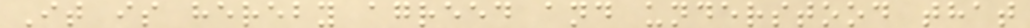It is hereby agreed and understood that
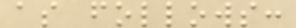as follows:
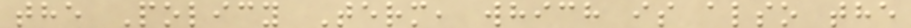the Policy Term, which is also the
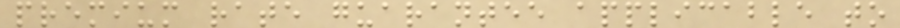premium rate guarantee applicable to
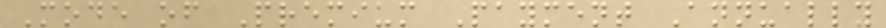Mode of Premium Payment Annually
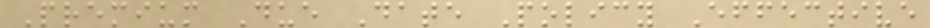Premium Due Date Policy Effective
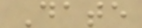Date
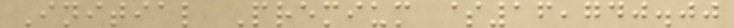Initial Premium $16,740.00
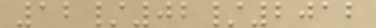12/02/2012
